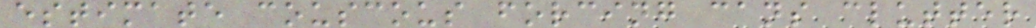estimate couscous forcing cans clutter
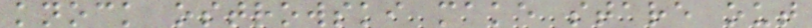knock ostrowski make stare out
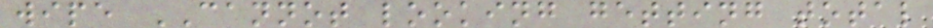wipe CANNOT looking getting total
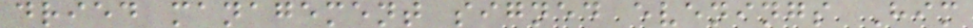dried management signed evenings Him
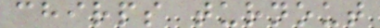chirps turnout
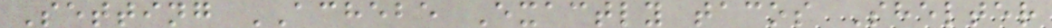Setting ACHEBE Exactly tacos Shelter
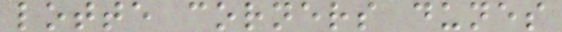lotte corners dunes
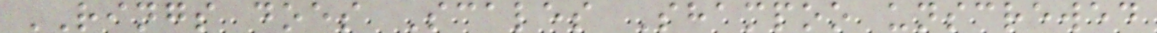RINGS does Scales Shampoo unscrewed
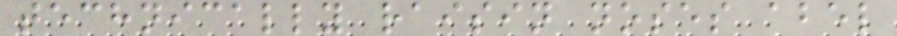technically raisin noses abel
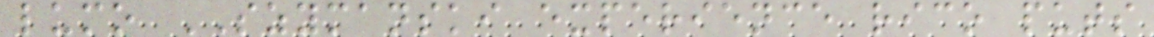lumo SZYMANSKI experience rico puts
